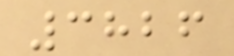3826
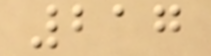217
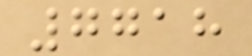7718
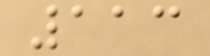113
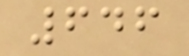646
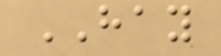HAY
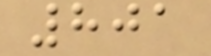801
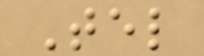Tel
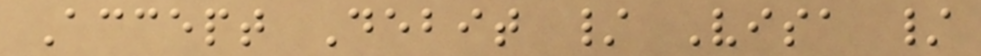Accept Debit / Visa /
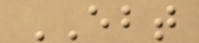EBT
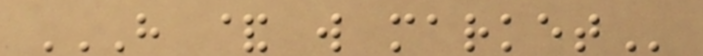H & W MARKET
